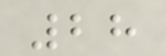28
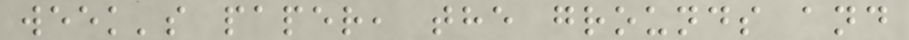week's paper, the grounds and
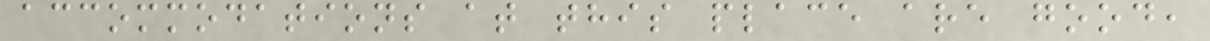accommodations at this place are good,
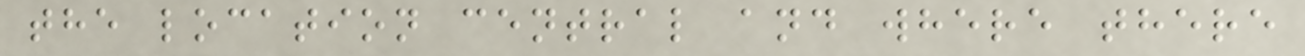the location central and where there
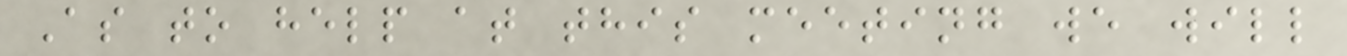As to help at this meeting we will
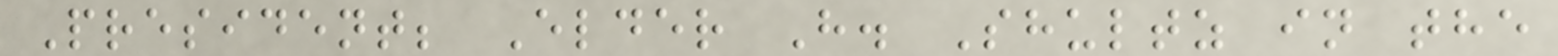President; Elder H. Shultz in the
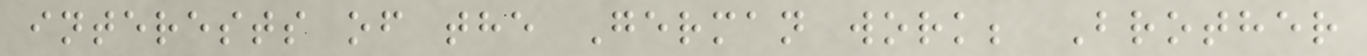interests of the German work; Brother
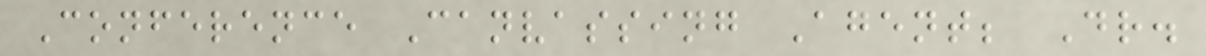Conference Canvassing Agent; Dr.
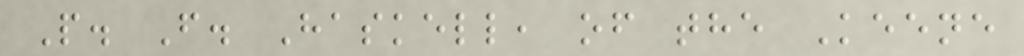P. F. Haskell, of the Keene
